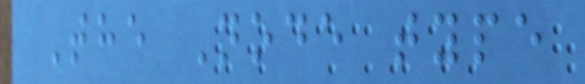The Node type
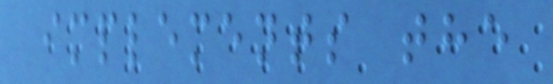implements the
